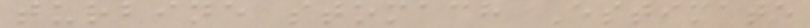turbine stomach Estimate
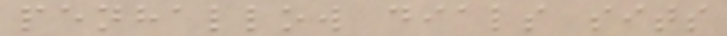penhallow dials sits
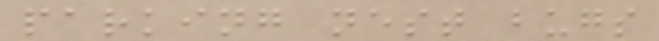parking nest bugs
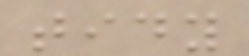tidy
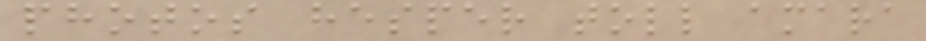photos hesper toll amara
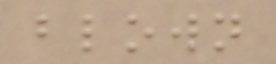blown
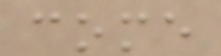come
